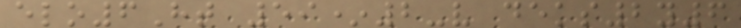elo6Ht 59*2-v deks2y6
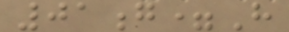01g=H
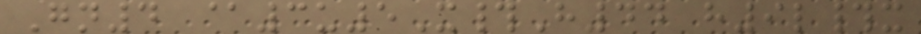Gn4 @3u5X#H44 h9l#x
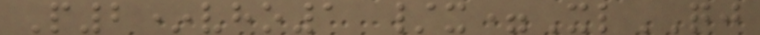P2*vho1 /x=XlQJ
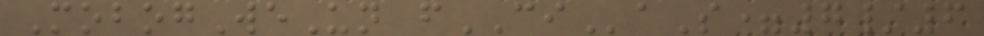MobogWeUn fCIaS=7/6
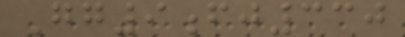Gg9fj330
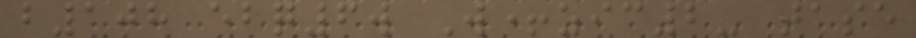b108 ebq6w W+zic2- tase
